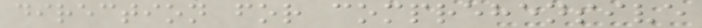direction for comprehensive
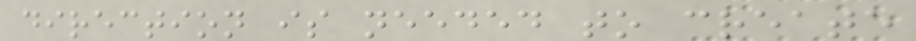direction is needed to create
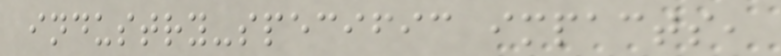industry-specific impacts,
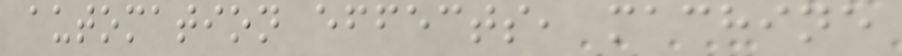automation effects, machine
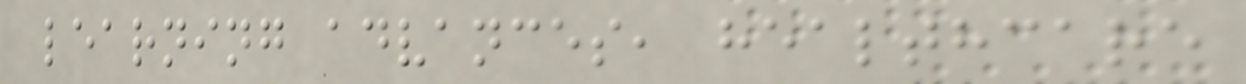learning advances, healthcare
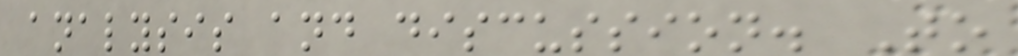analysis and discussion. To
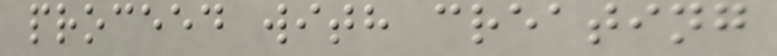proceed with creating
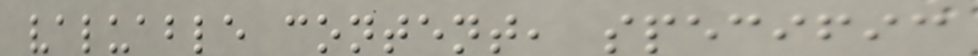valuable content, specific
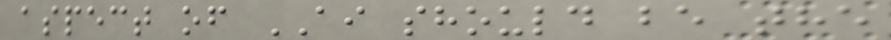aspect of AI should be the
